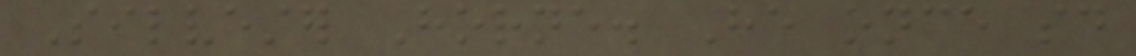Silvester Horne. He once said
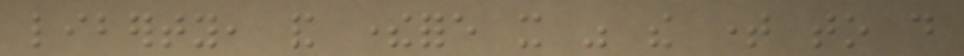liberty, and therefore it was the time to do
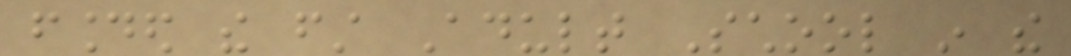founded the first Adult School in the
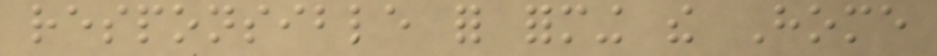responsible for forming the Home
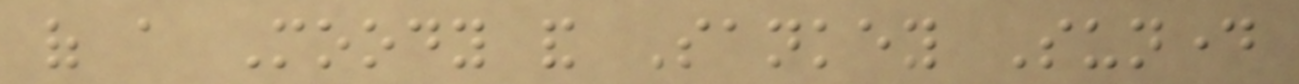of a Moody and Sankey Sunday
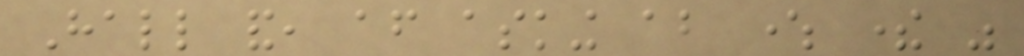Hall and, after asking about where there was
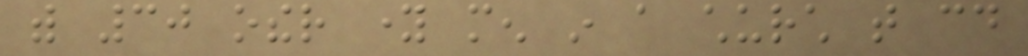with 30 other young men in a church that could
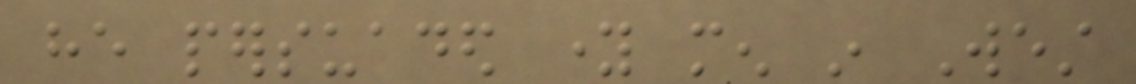he persuaded young men in West
